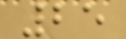25
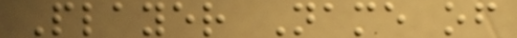Player Name of
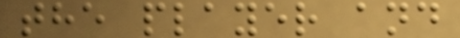the player and
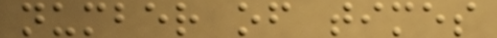number of times
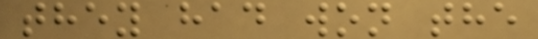they had won the
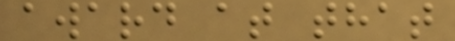award at that
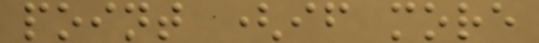point (if more
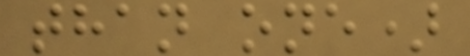than one)
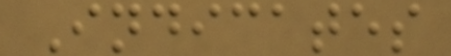Indicates
